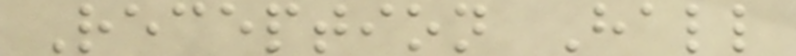Reception Hall
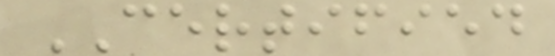CERTIFIED
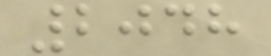2048
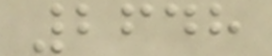2648
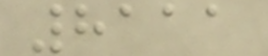8111
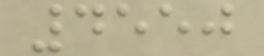4550
